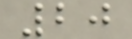20
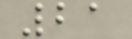21
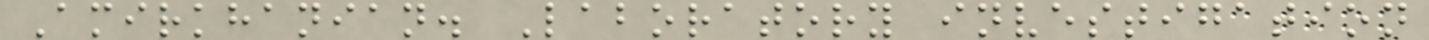Amirkhanian. Laboratory investigation
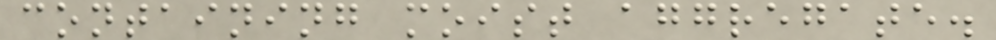containing moist aggregate.
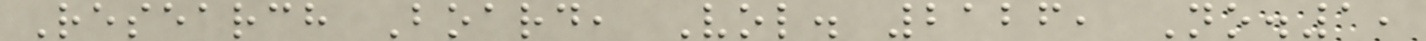Research Board, Vol. 2126, No.1,
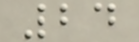24
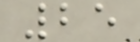25
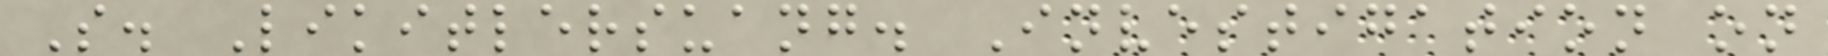S. Likitlersuang. Investigation on
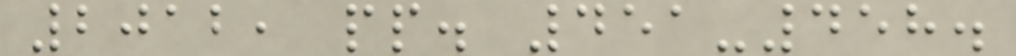2012, pp. 451-458.
